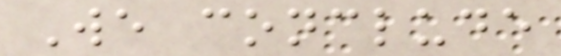We conclude
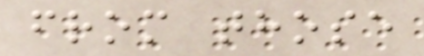from those
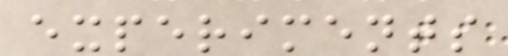experiments
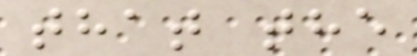that the
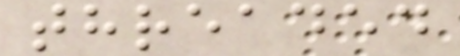threaded
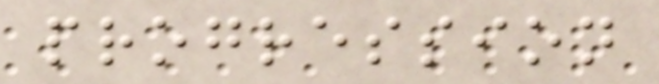progression
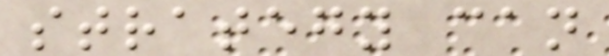strategy can
